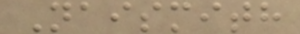Naismith
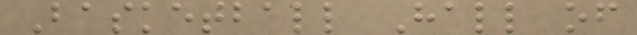Basketball Hall of
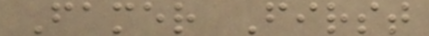Famer First
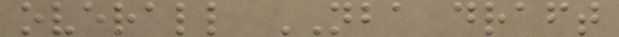overall NBA draft
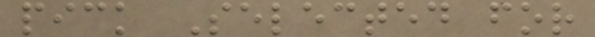pick Selected for
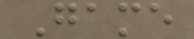Game
